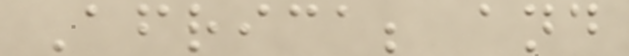Africa; and
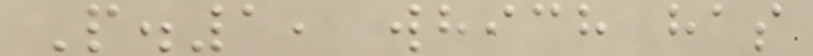P.1, which has
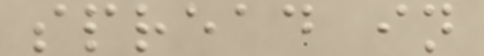spread in
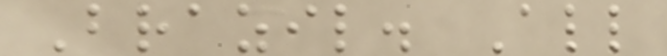Brazil. All
